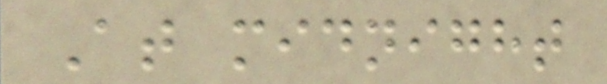At midnight
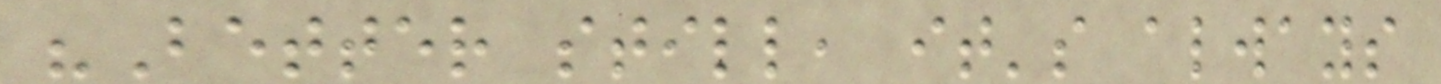"Better still, it's always
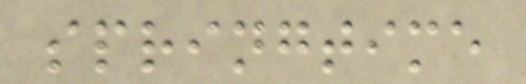springtime
